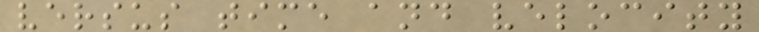versus time and velocity
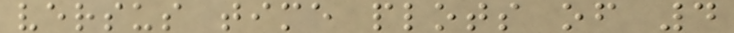versus time plots of 4
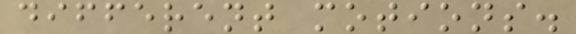different motions.
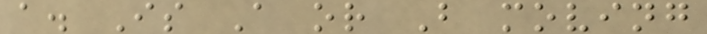a. Is A or B moving
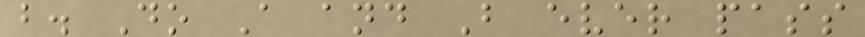b. Do A and B ever pass
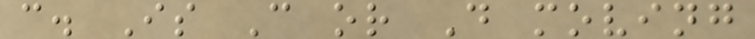c. Is C or D moving
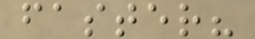faster?
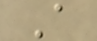A
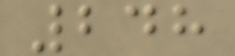248
